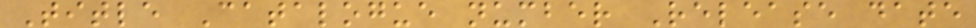Title Catalogue number Release date
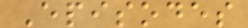Episodes
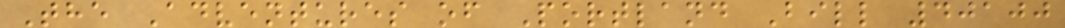The Adventures of Portland Bill 40100
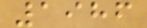1986
